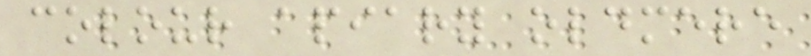colour apiary oldmere
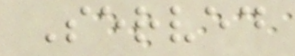Served
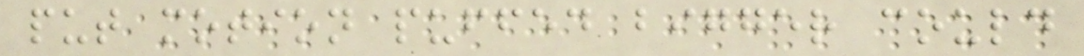put motion puffed bigger could
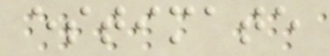estimate
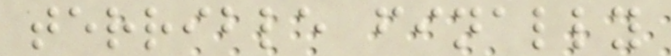terrible finally
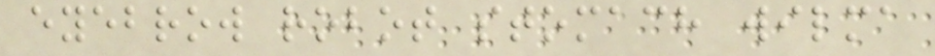eyebrow robot stomach wilma
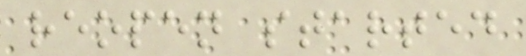reopen started
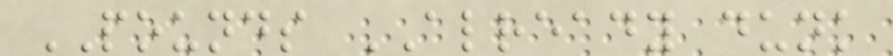POUNDS ALREADY dunk
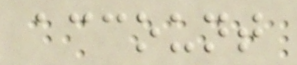account
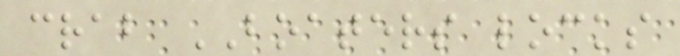crab BOATERS locks
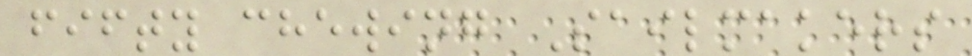fifty chewing Sailmakers
